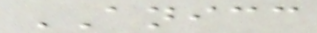ANICC
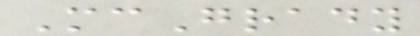McGrady
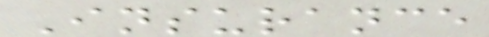Insurance
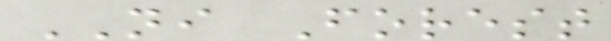NI Forest
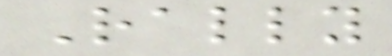Rally
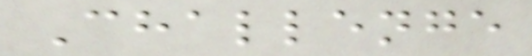Challenge
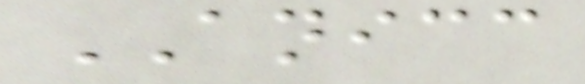ANICC
